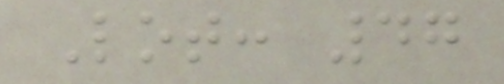Lot: 47
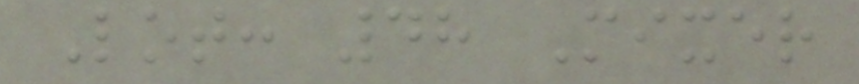Lot: 48 Mixer
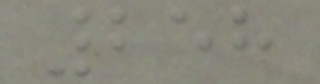258
